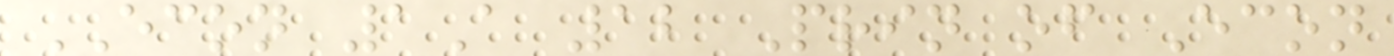ECON 1A 12 Prin of Econ
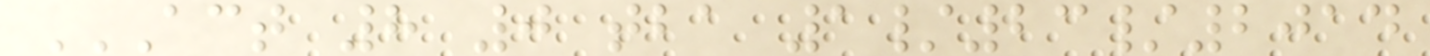ACT 8 0 TBA 1/23/2014
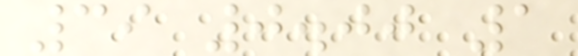39 0.00 1
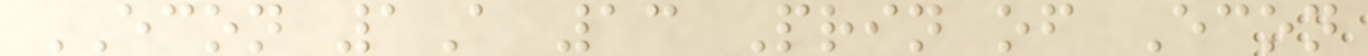ECON 1A 13 Prin of Econ
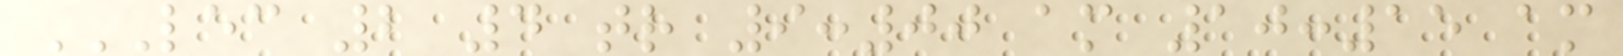LEC 2 4 TR 9:00 AM 10:15 AM
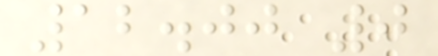12.00 0
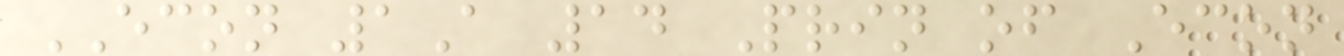ECON 1A 14 Prin of Econ
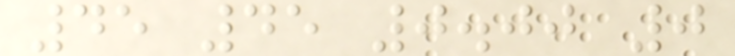45 45 0.00 0
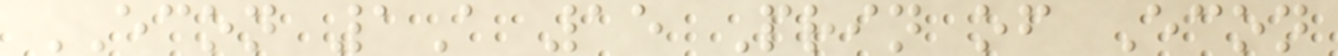ECON 1A 15 Prin of Econ
